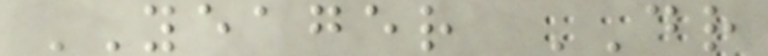YEAGER DR
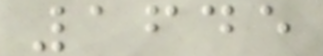1645
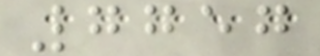7757
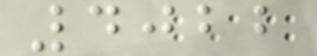4022
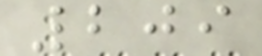209
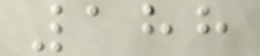188
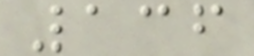136
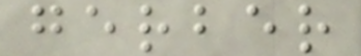gerber
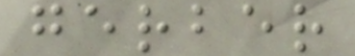gerber
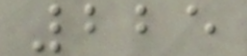225
